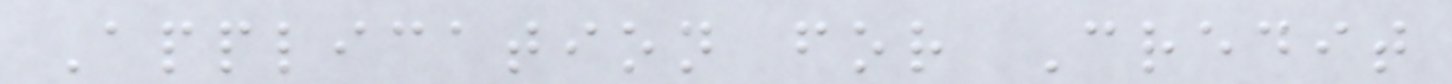Application for Credit
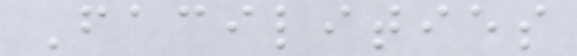Facilities
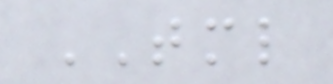TML
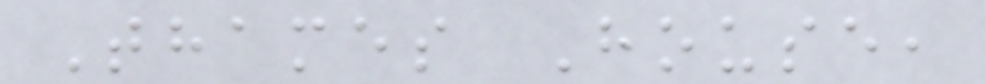Thames House,
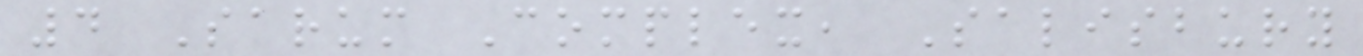4 Sarum Complex, Salisbury
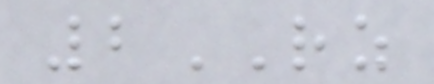2RZ
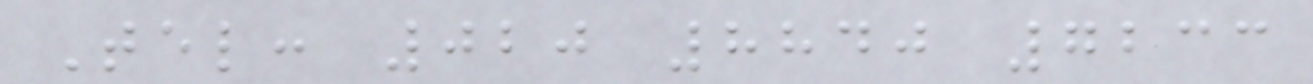Tel: 020 8840 7233
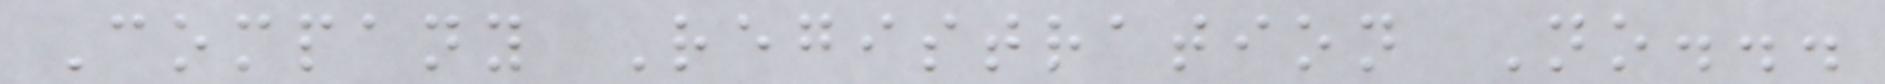Company Registration No...
